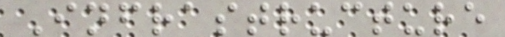Infrastructure
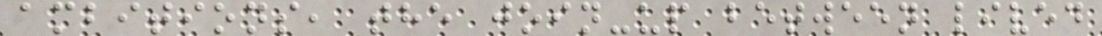ambitions, the join-up between lived
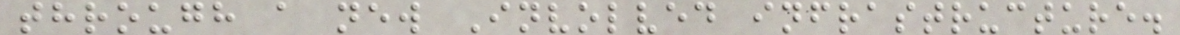through a new Involved infrastructure.
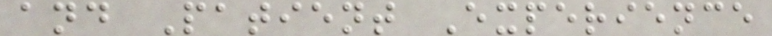and Patient Experience
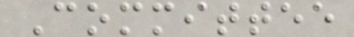Committee
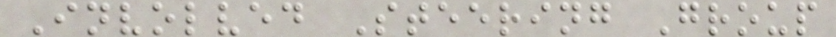Involved Steering Group
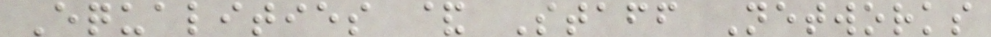Equalities & Staff Networks
